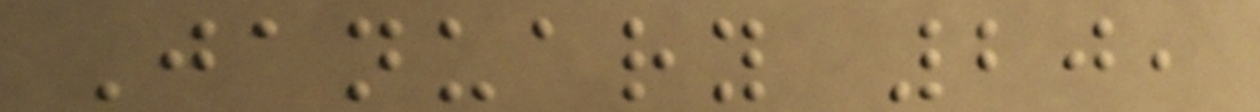January 20,
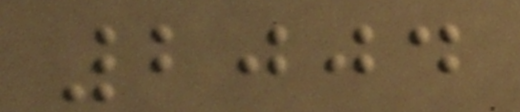2004
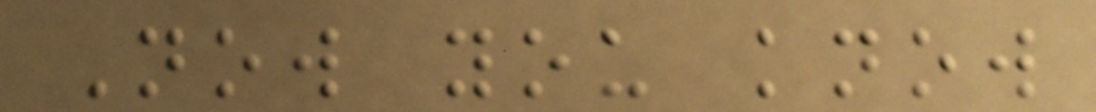Now you know
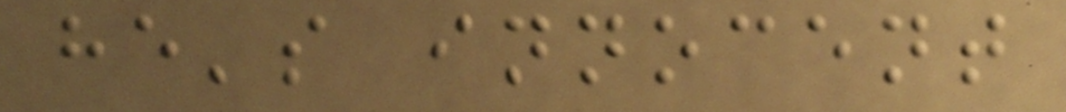he's innocent
